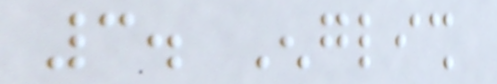3. English
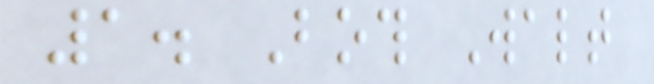1. Both Walt
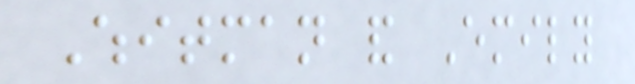Whitman and Emily
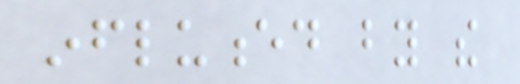influenced by the
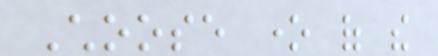Choose one of the
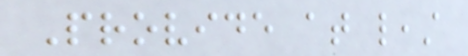Provide at least
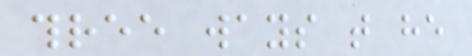three ways that he
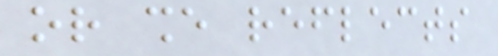or she reflects
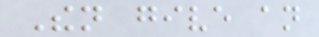Then give an
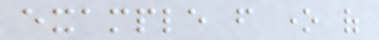example from one of
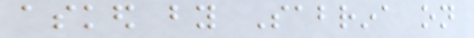asked by Sabrina on
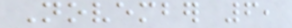November 6,
